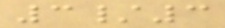3/3
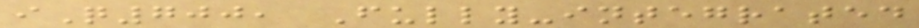iQ700, Fully-integrated
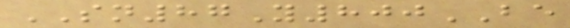SN87Y800BE
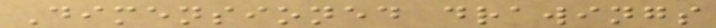Dimensioned drawings
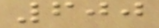600
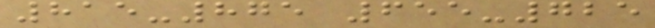815-875 655-725
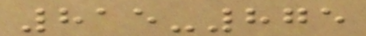815-875
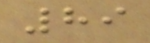89
